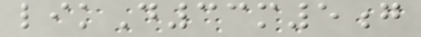likD33m5g
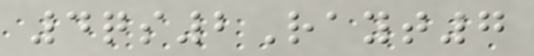4qs2Rayt7
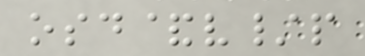osd&v/p
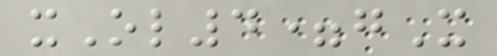xOl4=gX
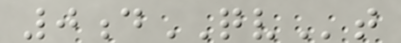0dQVt
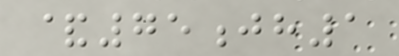&75jh1
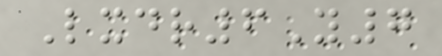Lxdr6Y7
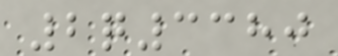2q3380
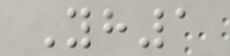Yh1
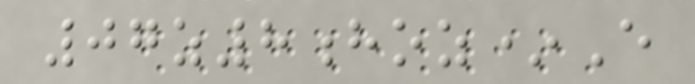07z8hoz*E
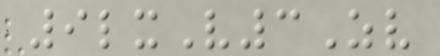9lxV3Zv
